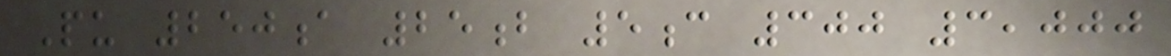Pu 250a 25b 5c 300 3,000
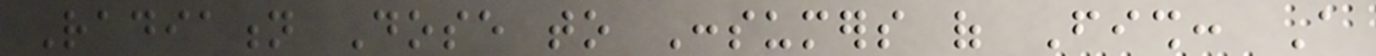Radiation Dose to Consumers of Fish: A
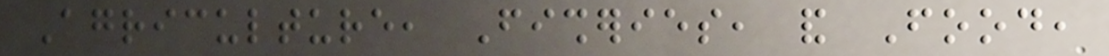Agriculture, Fisheries, and Food,
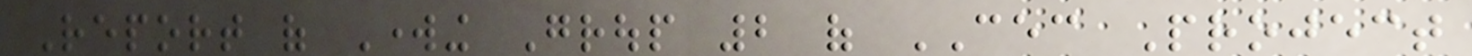Report of Working Group 2 of CEC Project
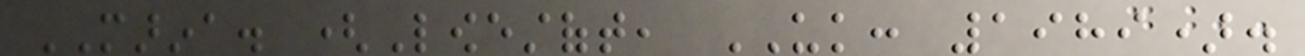MARINA. (Lowestoft, UK: 1989).
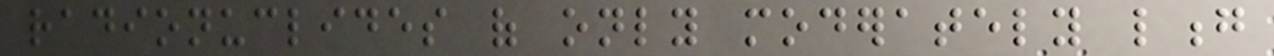radionuclides of only moderately long
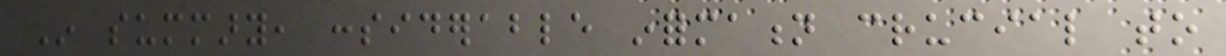In summary, considerable information crucial to
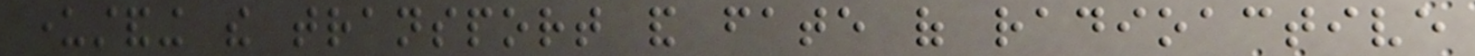understanding the transport and fate of radioactive
